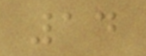14
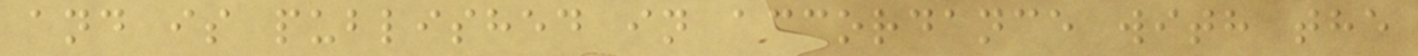and is published in accordance with the
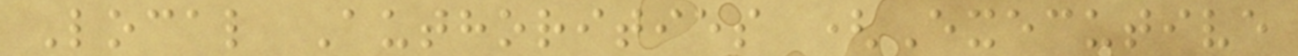Local Authorities (Executive
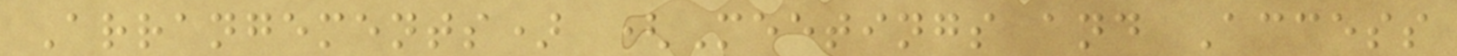Arrangements) (Meetings and Access
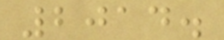2014.
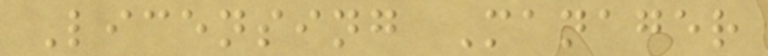Licensing Manager
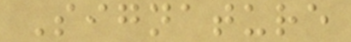Signature
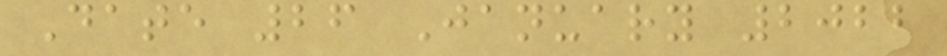Date 26 January 2022
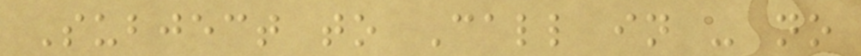Subject to Call in - no
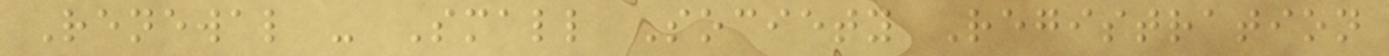Renewal - Small Society Registration
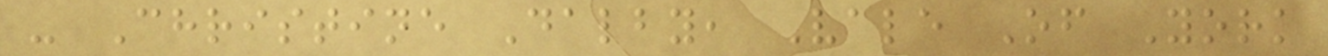- Christine Dalby, Vale Of York
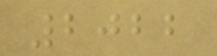2022
